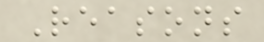Reasons
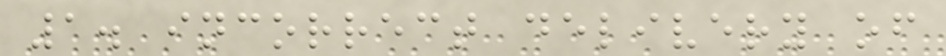1. incorrect delivery of
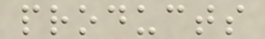products
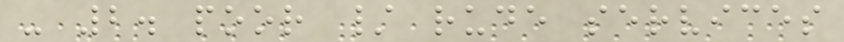- 2. poor / rude services
